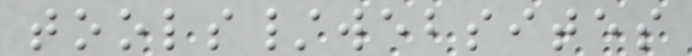tools/websites
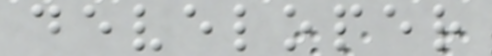developer
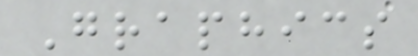Graphics
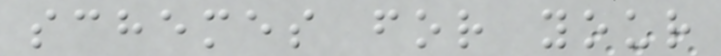schemes for your
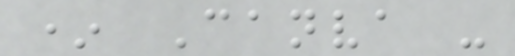* Canva -
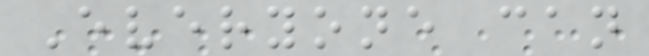Everyone can
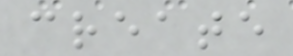create
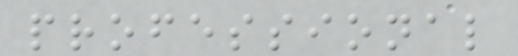professional
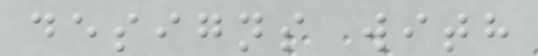designs with
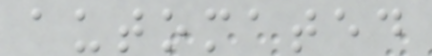automated
